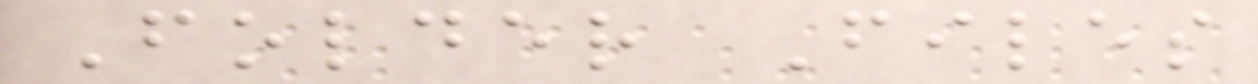Folder Files
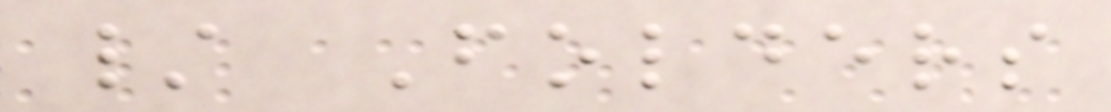/ Folders
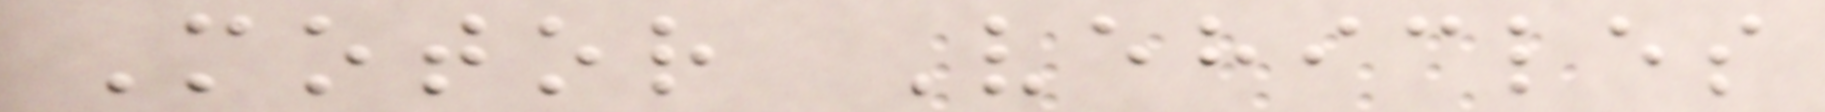Motor Vehicles
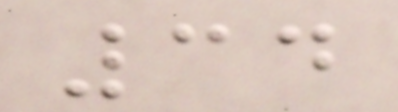34
